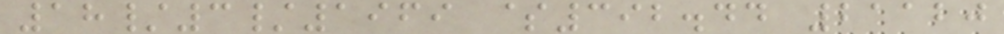18/3/1969 $392.44 21120
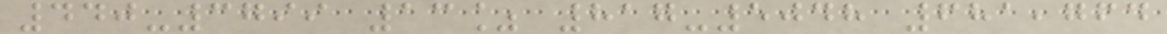440-3799 13% 817-5048 681,764
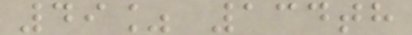49% 134th
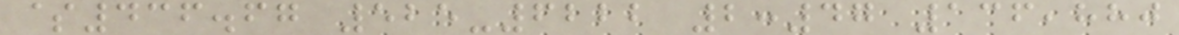$436.67 525-6222 2:47 136,880
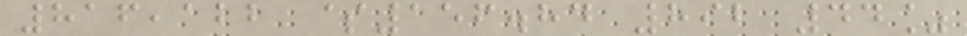816,122 $156.84 892 44%
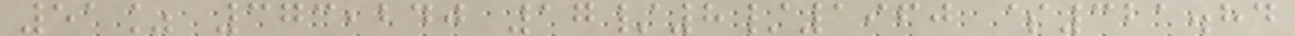51% 373,240 17/8/1960 $321.84
